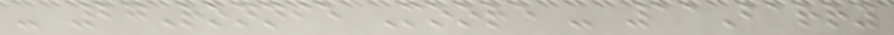- 27Ronnie Moore - 11Barry
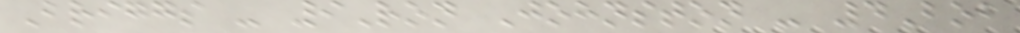Briggs - 9Ron Johnston - 4Bob
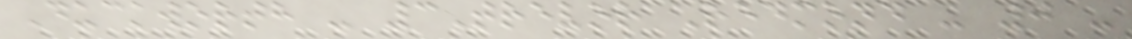Duckworth - 3Trevor Redmond - 0 -
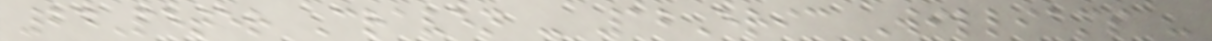24Peter Craven - 12Eric Williams -
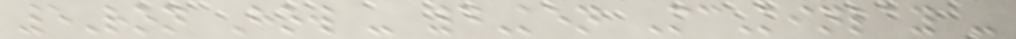5Ron How - 4Ken McKinlay -
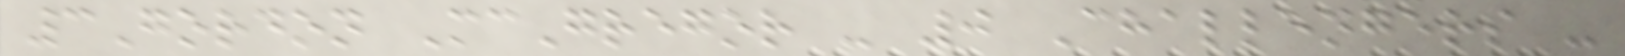3Gordon McGregor - 0 Challengers -
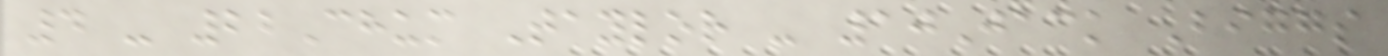4 - 22Chum Taylor - 10Jack Biggs
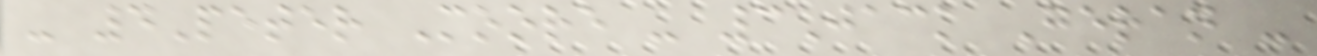- 4Peter Moore - 3Jack Geran -
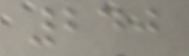240
